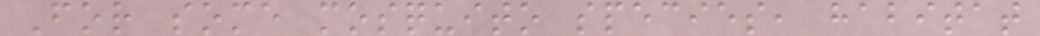For some mosquito species, habitat
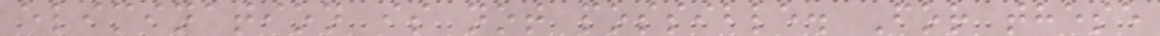elimination is not possible. For these
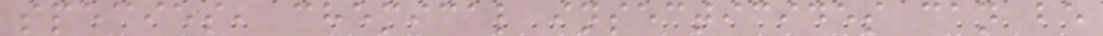species, chemical insecticides can be
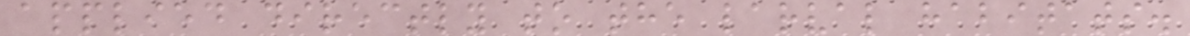applied directly to the larval habitats.
